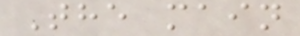The main
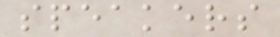speakers
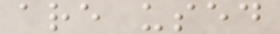are used
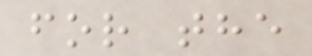for the
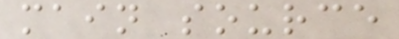main source
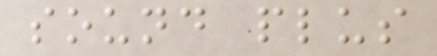sound plus
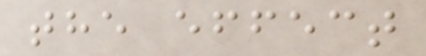the effect
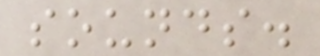sounds.
